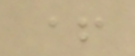+
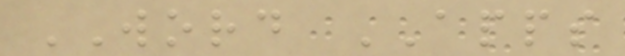WORD APPS
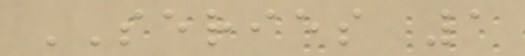SERIES 1
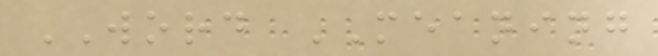WORD MEANING
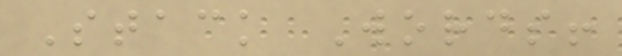Stack Words!
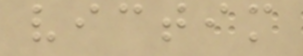victim
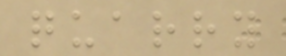quarry
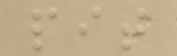pit
